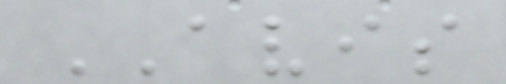AVIS
